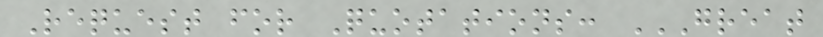Request for Quotations: GREAT
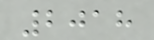2018
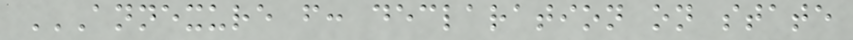ANNEXURE F: DECLARATION ON STATE
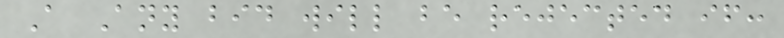A Any bid will be rejected if:
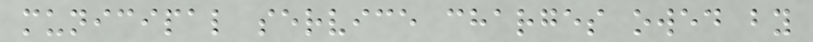municipal service charges owed by
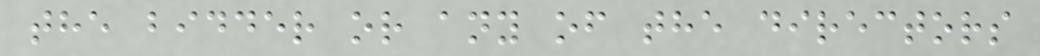the bidder or any of the directors
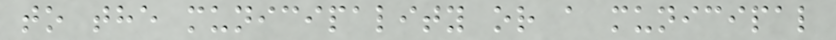to the municipality or a municipal
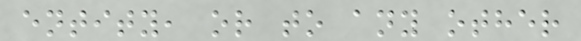entity, or to any other
